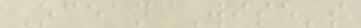Ocean Wise's
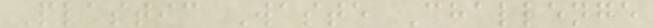Plastic Waste Challenge
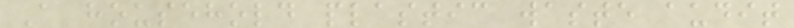A household plastic waste audit
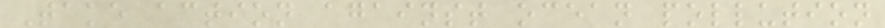Take action against ocean pollution
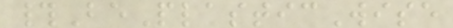#BePlasticWise
